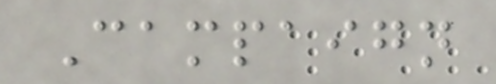Campaign
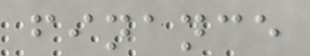finance
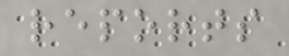reports
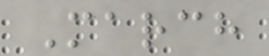March
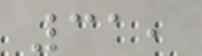31,
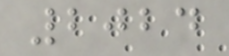2024
